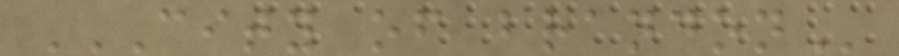CITY OF BRANDON
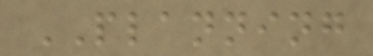PLANNING
